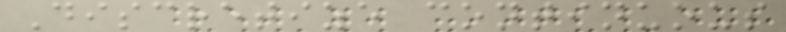Discretize continuous
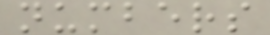numbers
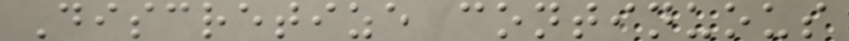Discretize continuous
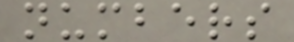numbers
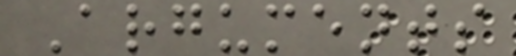Arguments
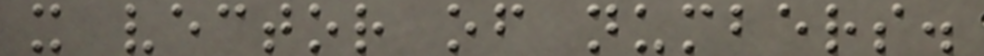x vector of numbers.
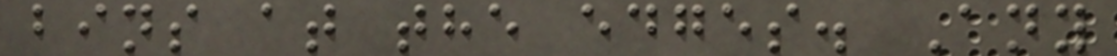bins at the edges. Any
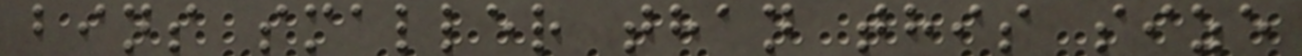bins smaller than this size
